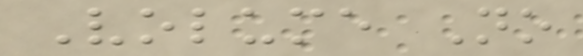Volume No
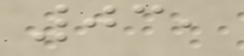03,
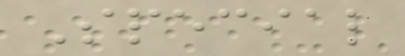Special
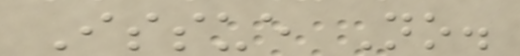Issue No.
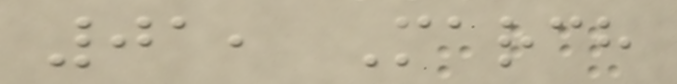01, March
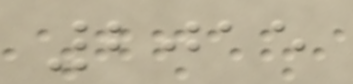2015
